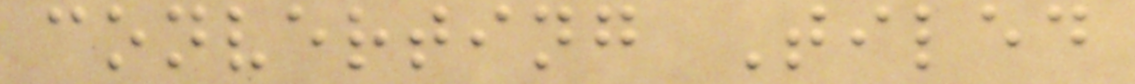converting Tiled
